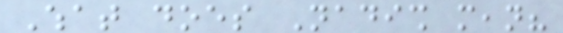What does Nadish mean?
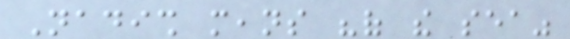Nadish means "of the sea"
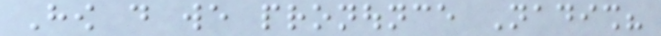How do we pronounce Nadish?
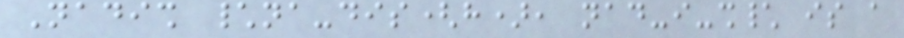Nadish \na-dis(h), nad-i-sh\ is a
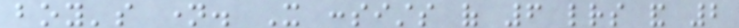boy's name. It consists of 6 letters and 2
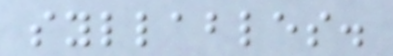syllables.
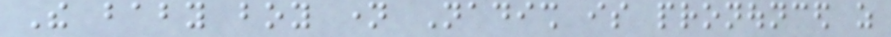The baby boy name Nadish is pronounced as
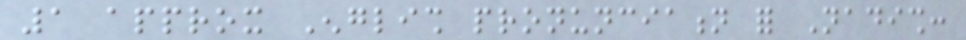1 approx English pronunciation for Nadish:
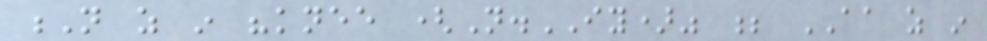N as in "knee (N.IY)" ; AA as in
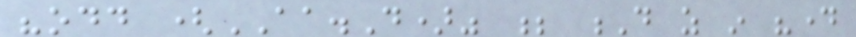"odd (AA.D)" ; D as in "day
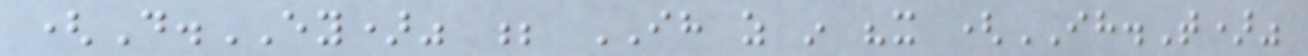(D.EY)" ; IH as in "it (IH.T)"
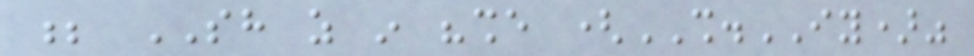; SH as in "she (SH.IY)"
